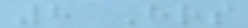8 Hrs
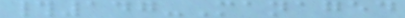#147-Managed
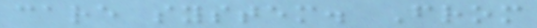care system. From
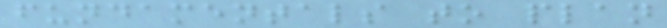fundamentals to plan
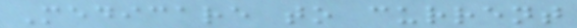Medicare to current
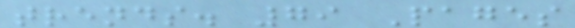trends. 79 Pages
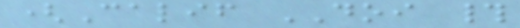(Calif DOI #
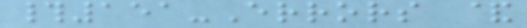#151-Errors &
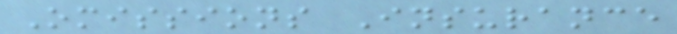Omissions Insurance
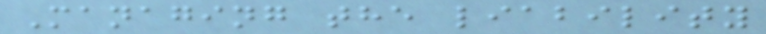Managing the liability
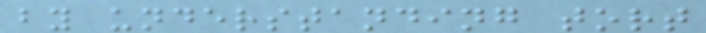by understanding tort
